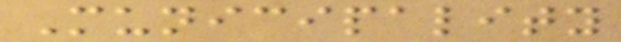Municipality
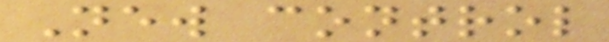New control
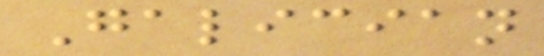Galician
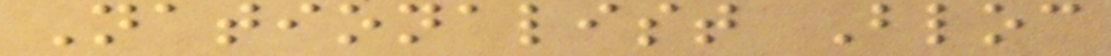Nationalist Bloc
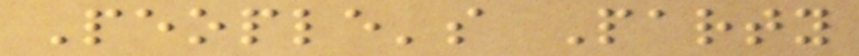People's Party
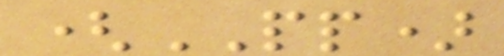(PP)
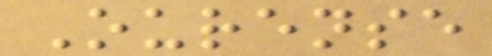Ourense
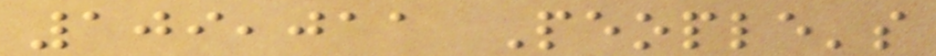109,011 People's
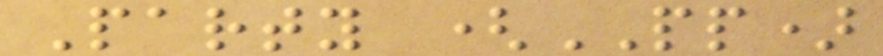Party (PP)
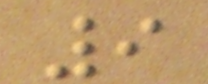9
